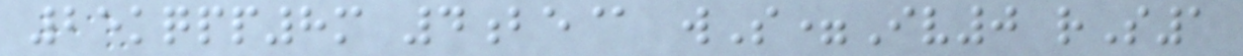25kqpp8m 4be@ wS=Iv0 rS1
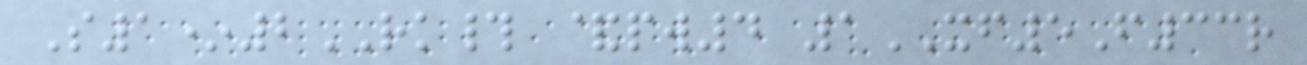S1*2RK# &pw4 1XF5F33r
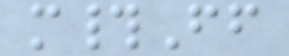m#Ff
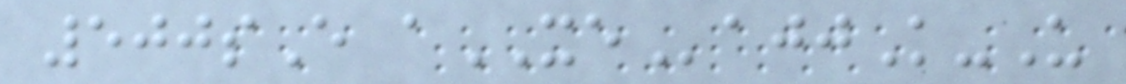500sE aXEajjK-U
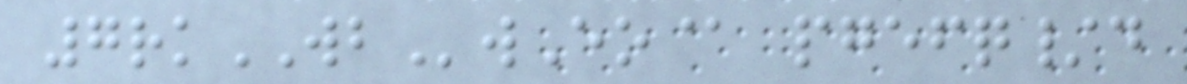7rkWBwEo@ pgefq/d
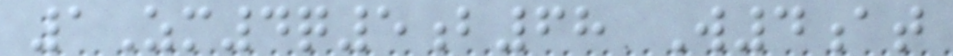1Zm4q5b68 W4at
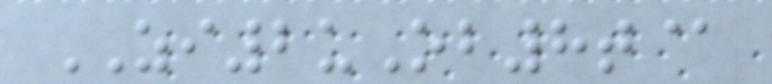ZI2uOb8t@
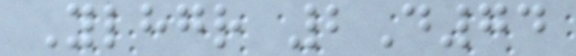Ylhgr 2D74
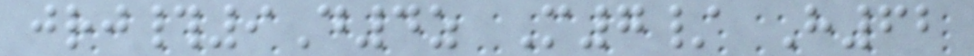jrj#9D4z M7/ H62
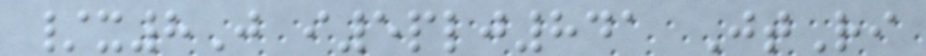/x8J i5plj841 JtRi
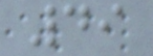49
